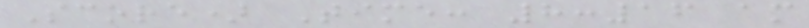Score) Time: 8:16 am
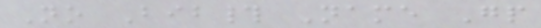No Bib# Name Gp
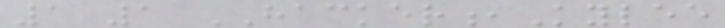1 1 HACKER,Kylee
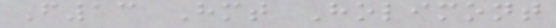F13 Hmt Holimont
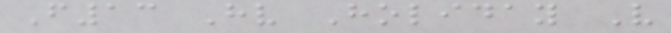F13 Hv Holiday V
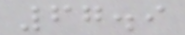67.9
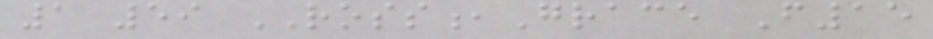1 59 ROSS,Grace F15
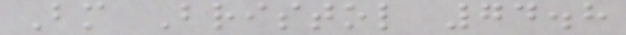Bm Bristol 74.8
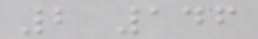2 146
